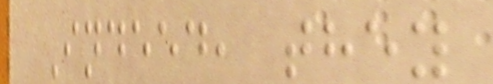Indeed, they
